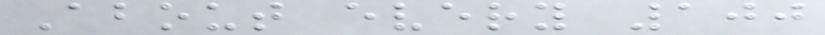About every 100
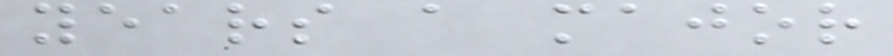years a major
